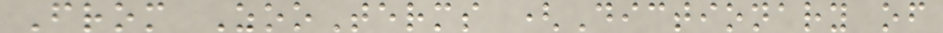From ZooTerms (Dictionary of
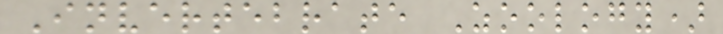Invertebrate Zoology)
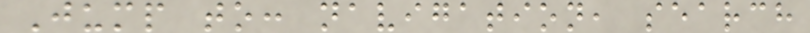Jump to: navigation, search
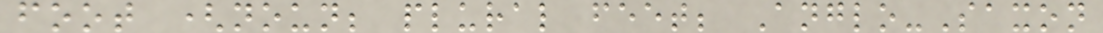foot (noun; plural feet; Anglo-Saxon
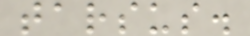tarsus.
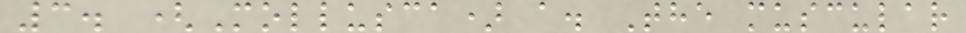3. (Mollusca) a. The muscular
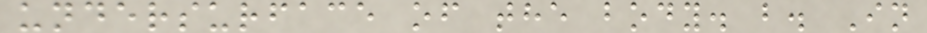undersurface of the body. b. In
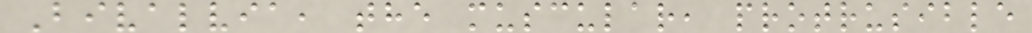Bivalvia, the muscular, protrusible
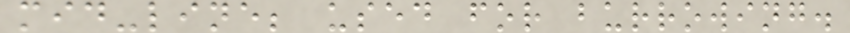mid-line; used for burrowing.
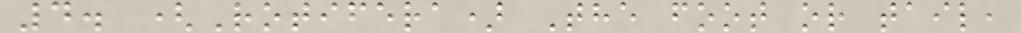4. (Rotifera) The foot or tail,
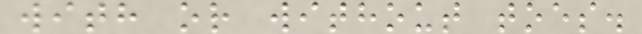with or without toes.
